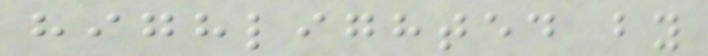highlighted by
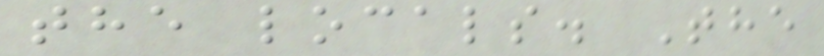the locals. The
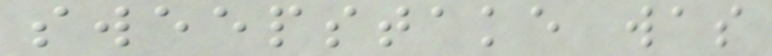sweepstake was
